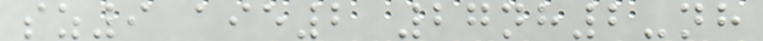sz9 aie2 27nh2-nh
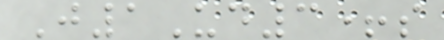J1Ud3+s
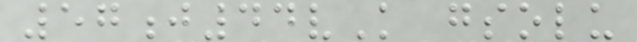57j44vK gsolu
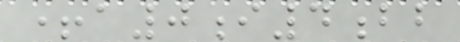+a0i4bb
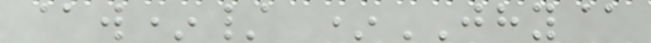@w*/ *JHY@
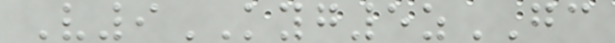V9KYG5zGC
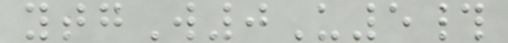ytgW0U5#
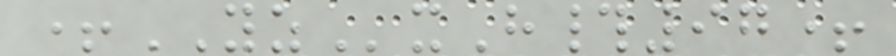+YZxH#97+
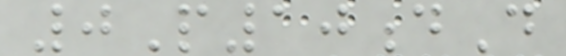0P10dD
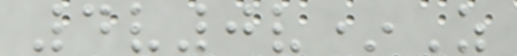4v0v*Z
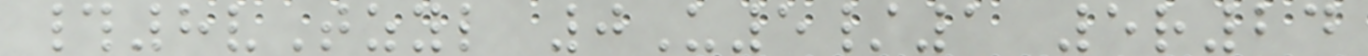#8vTzyl 0U5/1 5r24
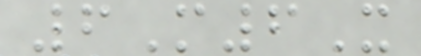6M6X
